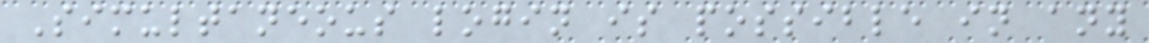Simultaneous login is possible in any
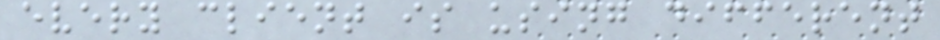every client is using different
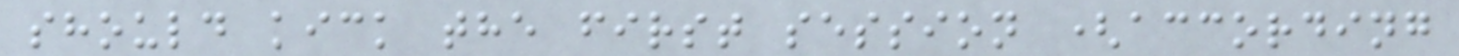should kick the first session (according
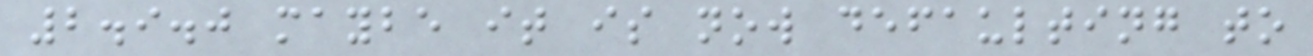2.9.0 maybe it is now defaulting to
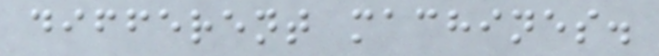different machines.
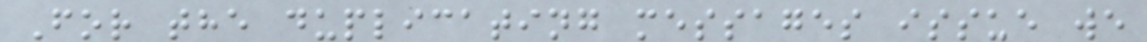For the duplicating messages issue we
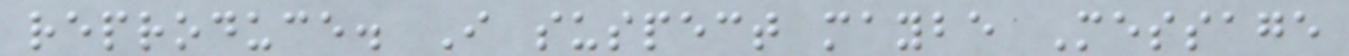reproduce. I suspect maybe Message
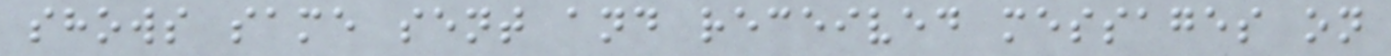shows same sent and received messages on
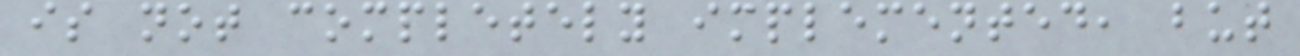is not completely implemented, but
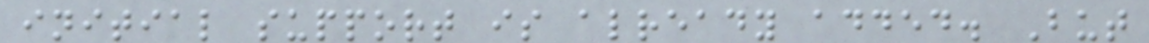initial support is already added. But
